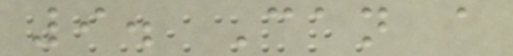9. Can a
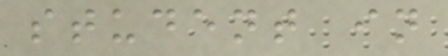student in
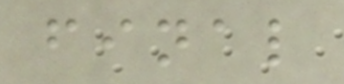final
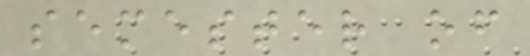semester of
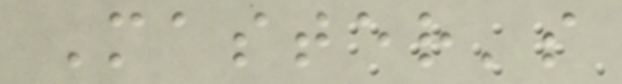Master's
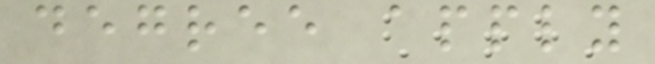degree apply
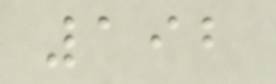192
